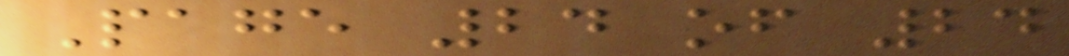Page 24 of 24
